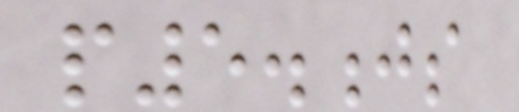p5.js
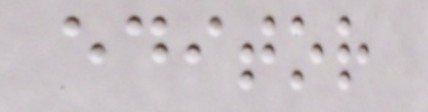editor
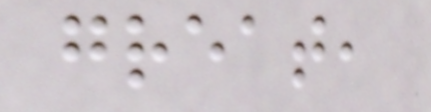great,
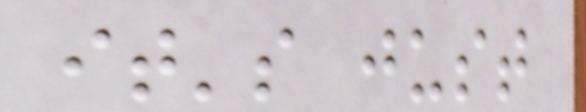it's just
